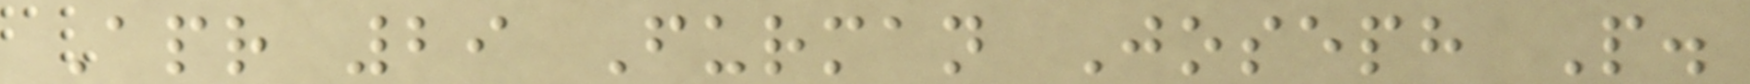Apr 29 Furman Joseph P.
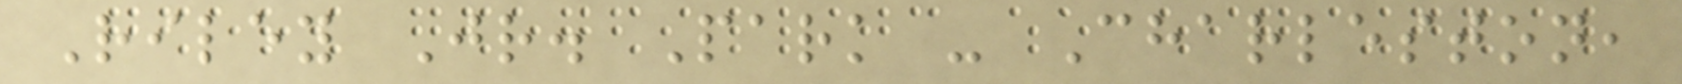Riley Jr. Park - Charleston,
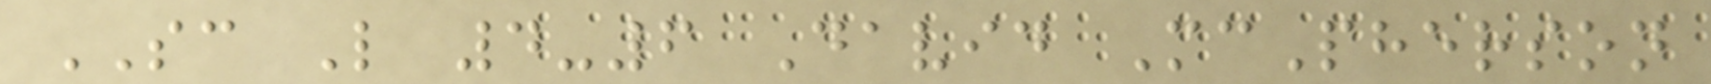SC L 4-6 David McPherson
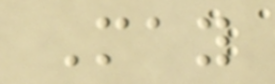May
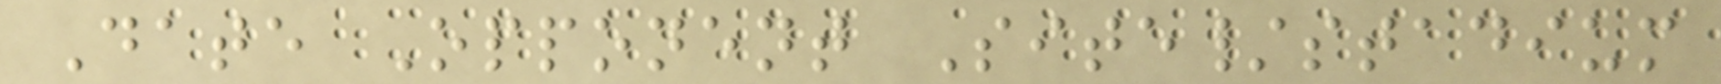Date Opponent Site/stadium
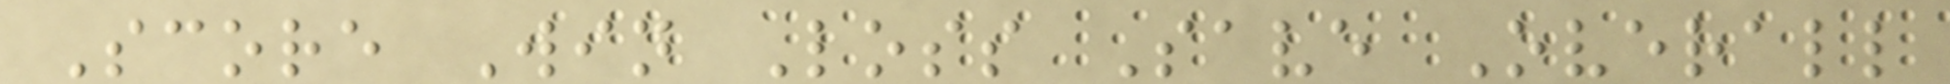Score Win Loss Save Overall
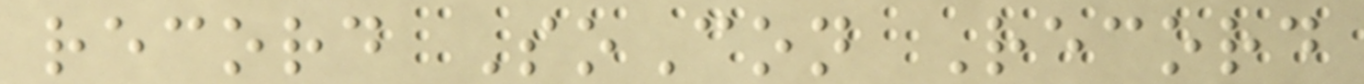record SoCon Record
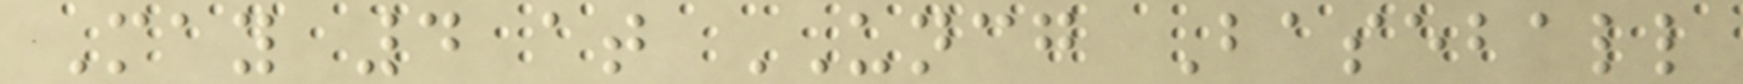May 4 at UNCG Baseball
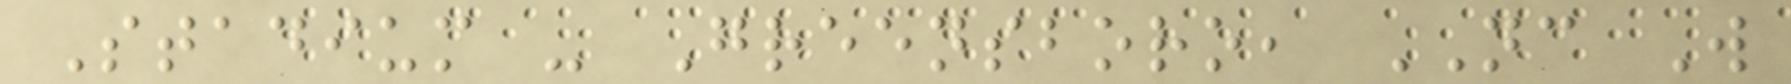Stadium - Greensboro, NC W
